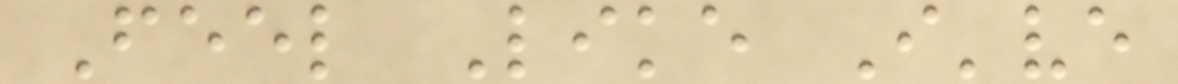Feel Like I've
